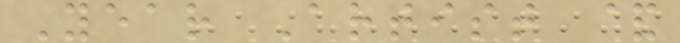Year Artist &
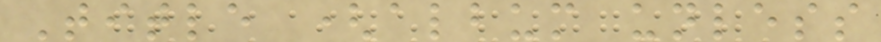Title (album unless
